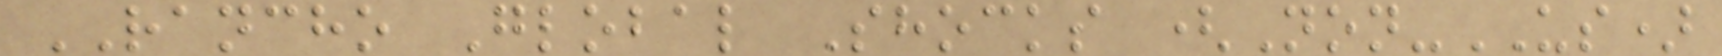RANCHO Global Shocks (Non-US)
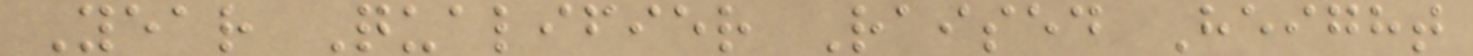Year Qualifier Raised Height
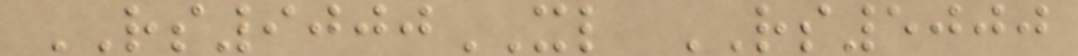RS9000XL RS5000
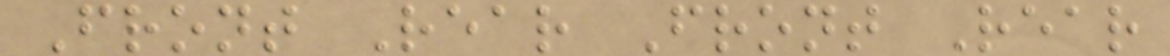Front Rear Front Rear
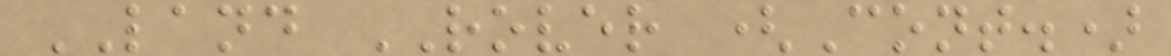LAND ROVER (Cont.)
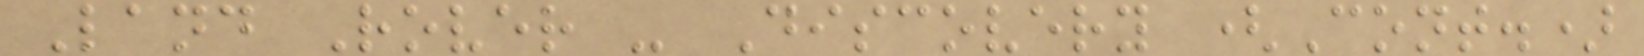Land Rover - Discovery (Cont.)
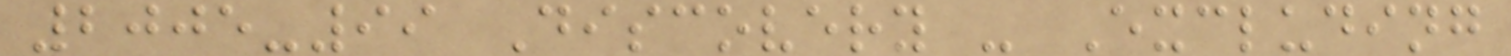2005-99 Discovery - Excluding
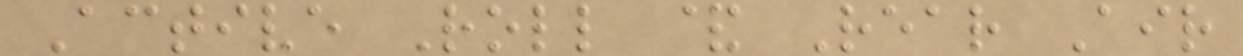Active Roll & Rear Air
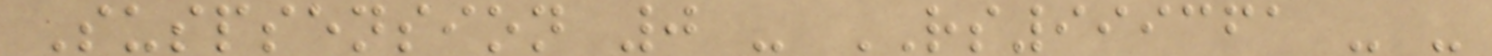Suspsension 0 - RS999361 - -
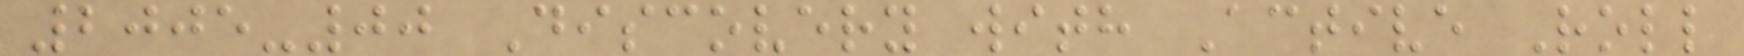2005-00 Discovery with Active Roll
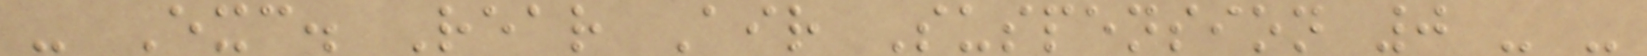- Exc. Rear Air Suspension 0 - -
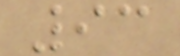93
